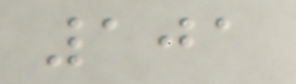101
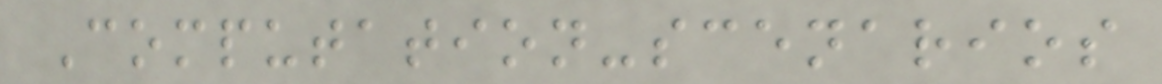Computation-scenarios
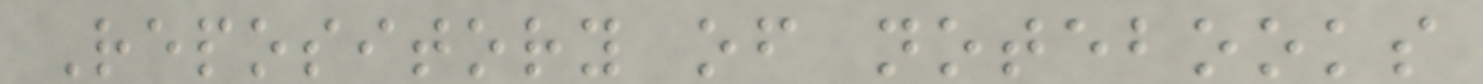Repository of notebooks
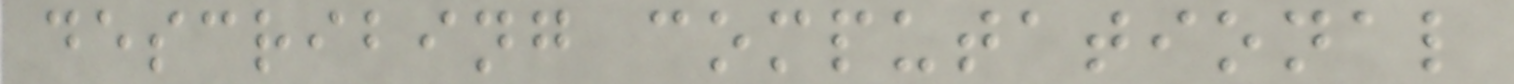describing computational
